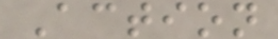Action
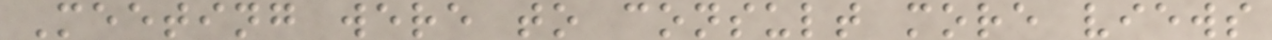Meeting were to consult more views
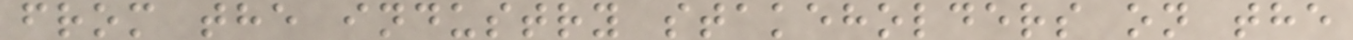from the industry stakeholders on the
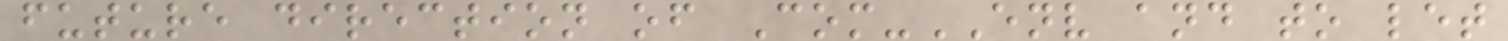future direction of Com-ENV and to let
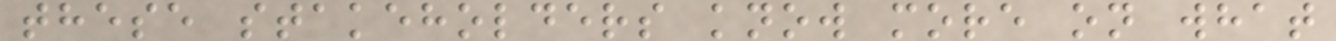these stakeholders know more on what
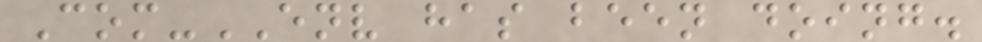Com-ENV has been doing.
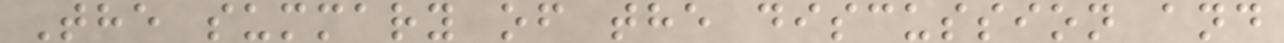The summary of the discussion and
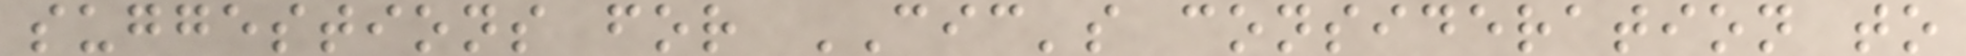suggestions for CIC's consideration to
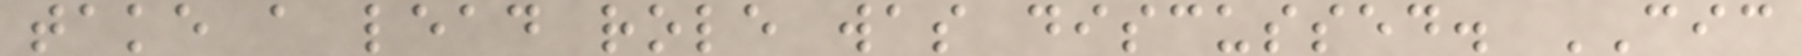take a lead role was discussed. CIC
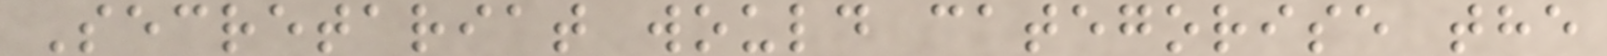Secretariat would categorise the
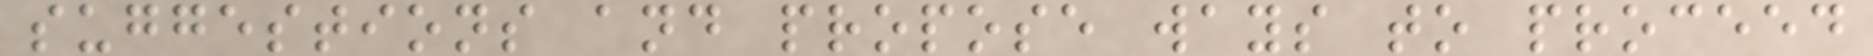suggestions and propose ways to proceed
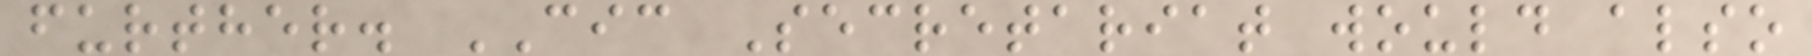further. CIC Secretariat would also
